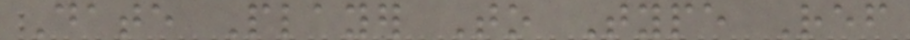Date Player To Type Ref
